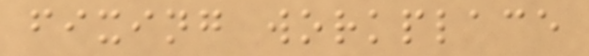fixing workplace
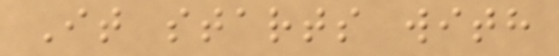It starts with
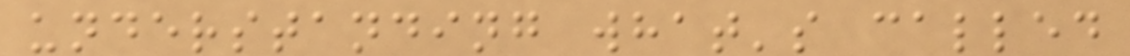understanding what's called
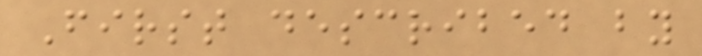First described by
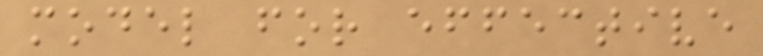model for effective
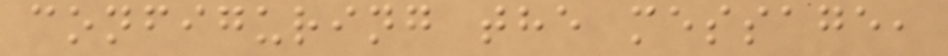configuring the message,
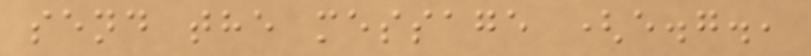send the message (e.g.,
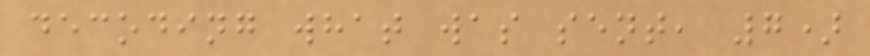decoding what was sent, 7)
